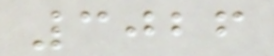3026
